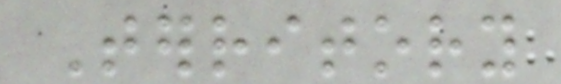Territory
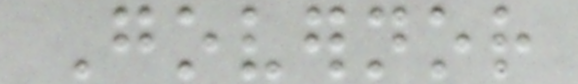Governor
